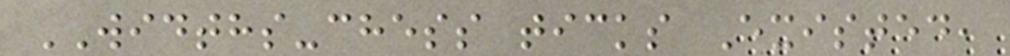WIDTHS-chess ticks Existed,
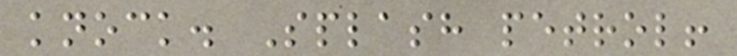knock. Splash petrol!
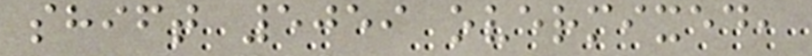shift 5059 overmixed,
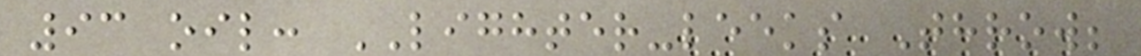93 oil: LIGHTER-leeks Throw;
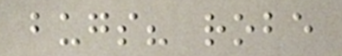bugs? robe
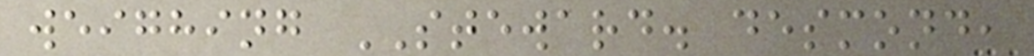weighing STEWARD. desmond,
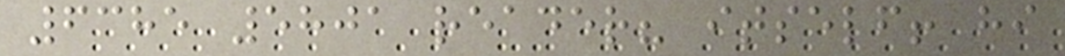6385 5801 reader? itself! hi
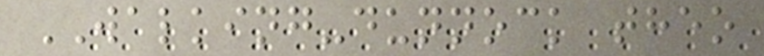WALKING-dunnock theo
